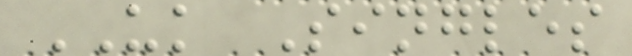UK Singles
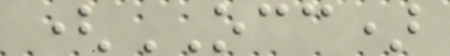(OCC)
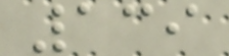139
